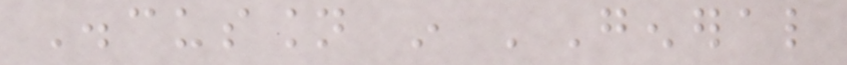Discussion in 'General
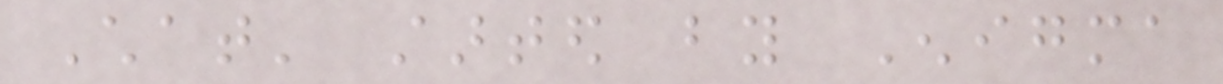Chat' started by Enigma
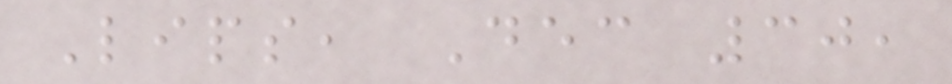Lips, Dec 30,
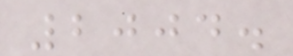2004.
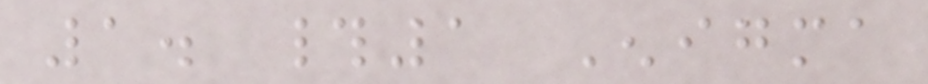1. #1 Enigma
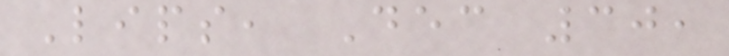Lips, Dec 30,
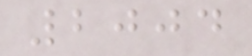2004
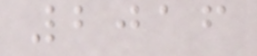2016
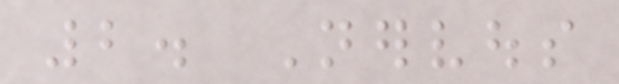2. Nervous
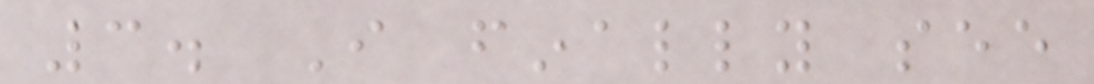3. I finally see
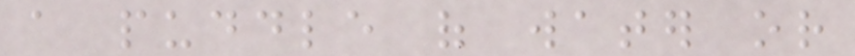a puddle of water or
